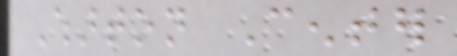Wharton Center
